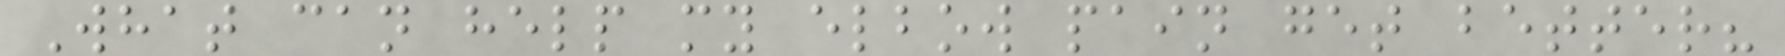What can help my elbow pain get better?
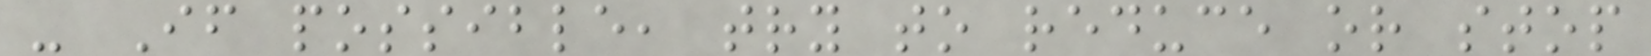- If possible, try to reduce or stop
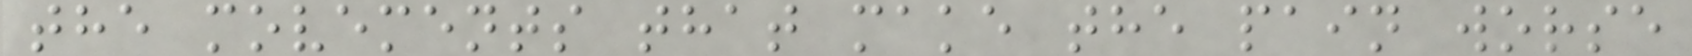the movements that make the pain worse
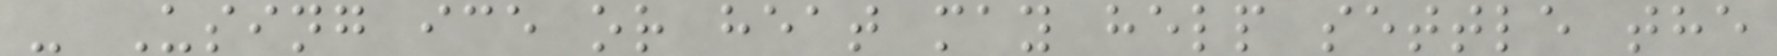- Using ice or heat may help settle the
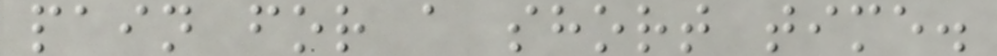pain for a short time.
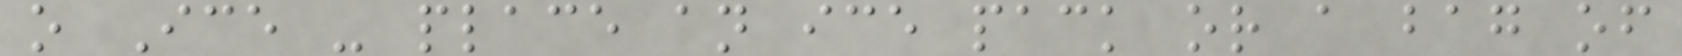o Ice - place an ice pack or a bag of
